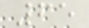65
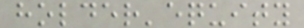holder'equity
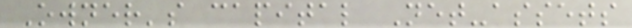Owner's capital Net-assets
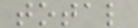total
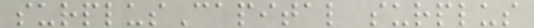surplusCapital surplus
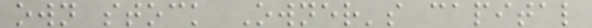own stock Owner's capital
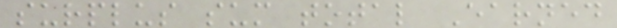surplus sum total Earned
